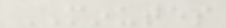MINUTES
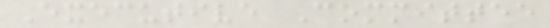Executive Committee
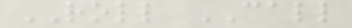ROLL CALL
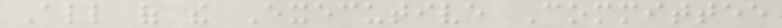All of the Executive Committee
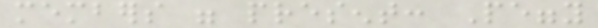members were present: Peggy
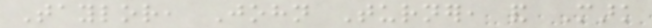Taylor, John Turner, and Mark
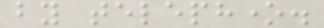by telephone.
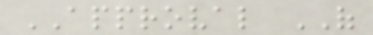APPROVAL OF
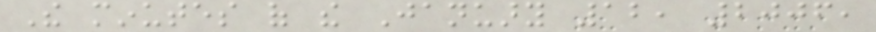The minutes of the January 12, 2006,
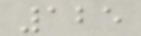125
